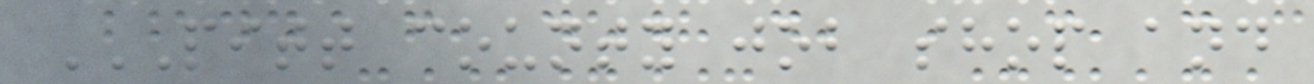PITT COUNTY JOB SHOP AND
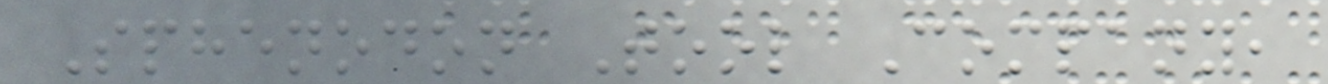Sphenodon Tool Company,
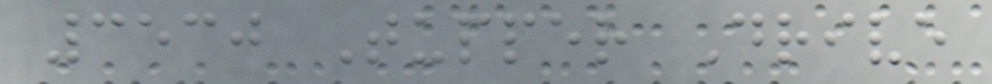3530 Tupper Drive
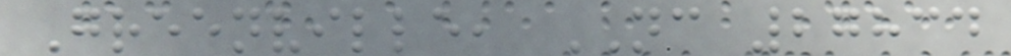Greenville, NC 27834
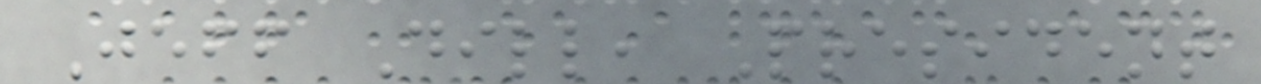Jeff Dill, President
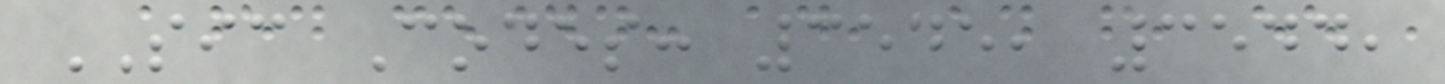SIC Codes: 3545, 3544,
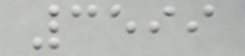3599
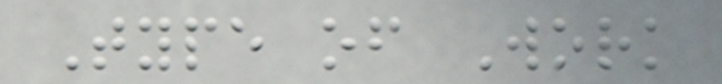Type of Work
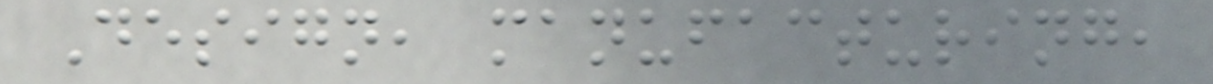Design, manufacturing,
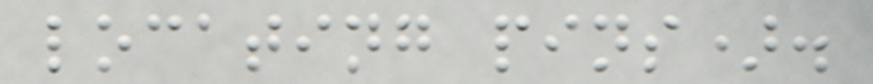locating pins).
